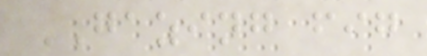GAZING fig
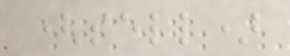(sell)
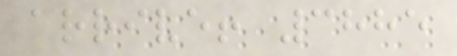arrive! 3885
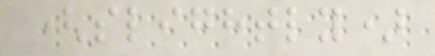(slightly)
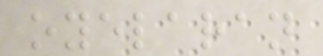oyelaran
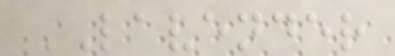LAVENDER
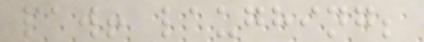paw! laughing;
